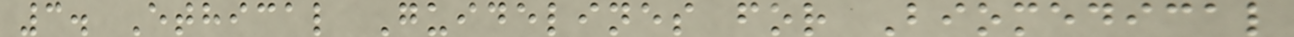3. Ethical Guidelines for Biomedical
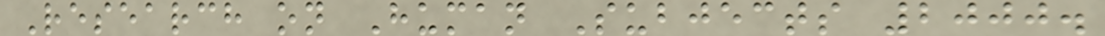Research on Human Subjects 2000.
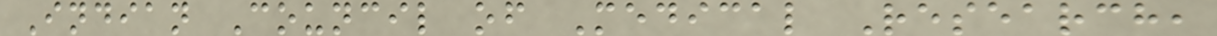Indian Council of Medical Research,
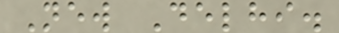New Delhi.
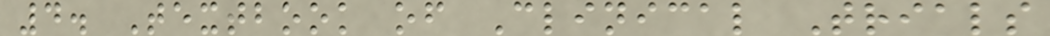4. Textbook of Clinical Trials
